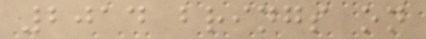2014 brings on
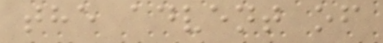the advent of
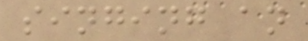singing an
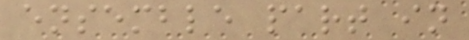ensemble part in
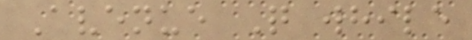Avenue Q while
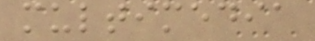multimedia
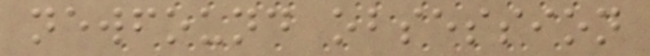newfound obsession
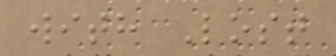with Lost
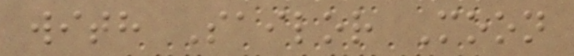with Sailor Moon
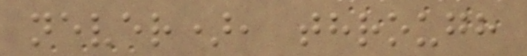never), through
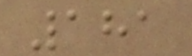181
